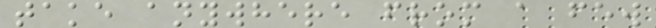take anywhere from a few
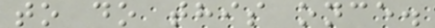to do this once.
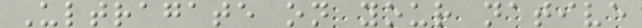Ultragate on your native
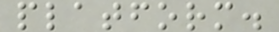platform.
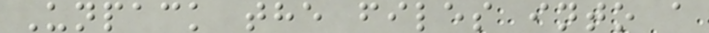Unpack the files into a
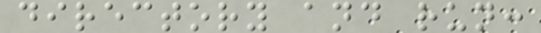directory and run:
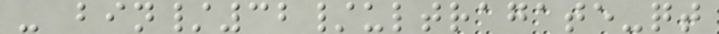- bin/32/ultragate-qt
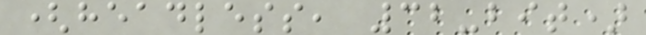(headless, 32-bit)
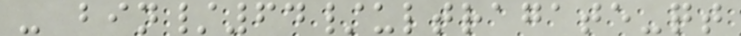- bin/64/ultragate-qt
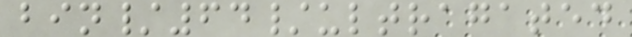bin/64/ultragated
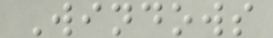Windows
